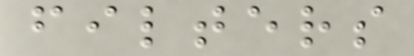filters
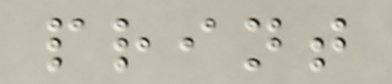print
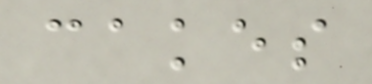cakes
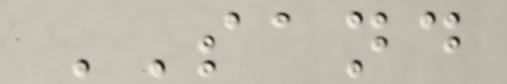SAND
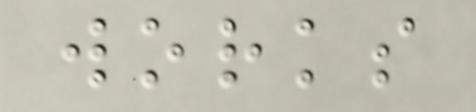works
